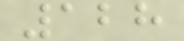128
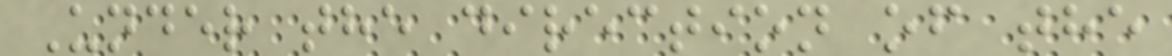Under the direction of the
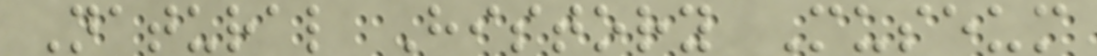Natural History Museum
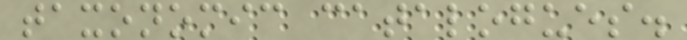taxonomic catalogues.
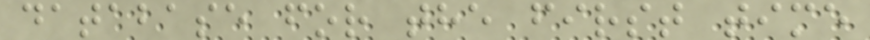database for the first time
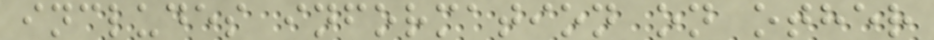includes information on other
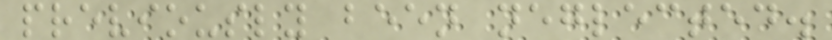previously been neglected.
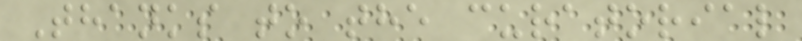Thanks to the curatorial
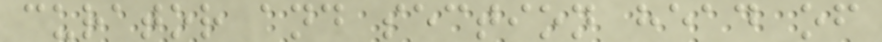curator and section head of
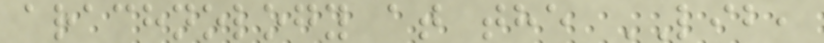arachnology at the LIB,
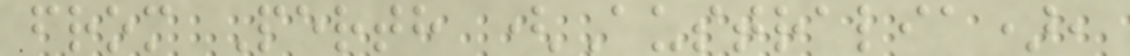from Perth (Australia),
